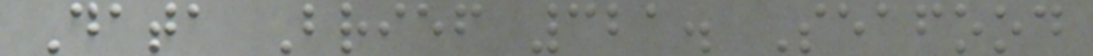Data Brief 321. Seafood
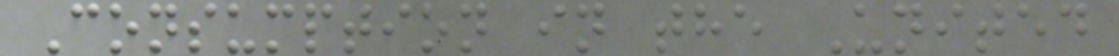Consumption in the United
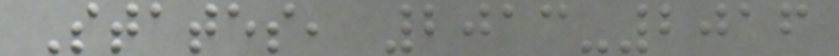States, 2013-2016
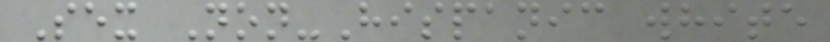Sex Non-Hispanic white
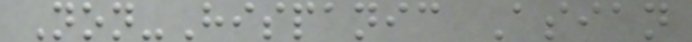Non-Hispanic Asian
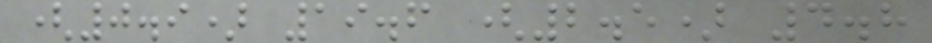(0.9) 19.6 (2.5) 4.8
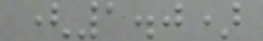(1.0)
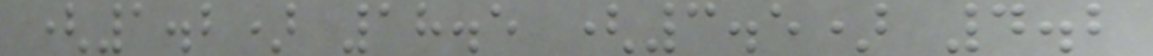(1.2) 18.5 (3.5) 4.2
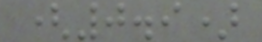(0.9)
